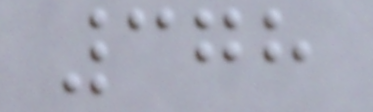378
